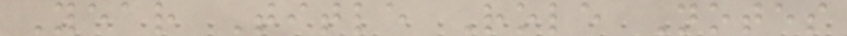Year Title Role Notes
